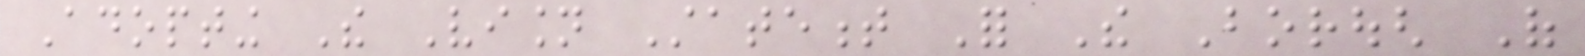Adopting The Vision Statement For The Borough Of
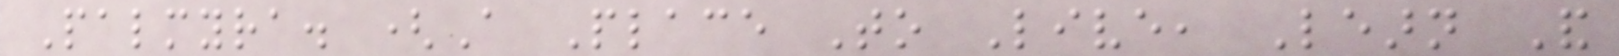Palmyra. (A Place To Live, Learn And
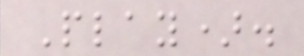Play).
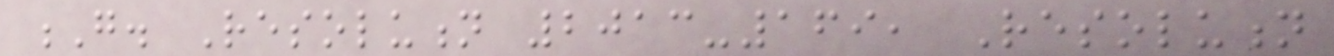G. Resolution 2013-169, Resolution
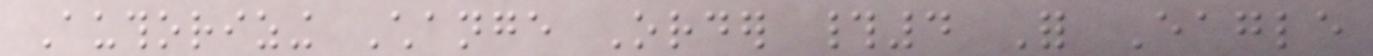Authorizing Change Order #4 For Eagle
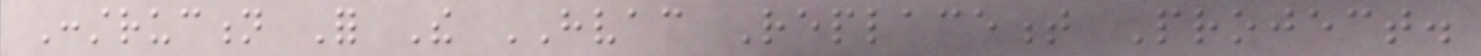Construction For The HVAC Replacement Project.
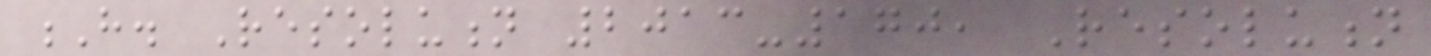H. Resolution 2013-170, Resolution
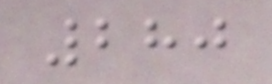280
